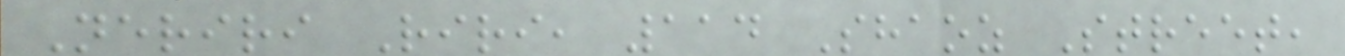Neriri Riri, 114 Shaoz Street,
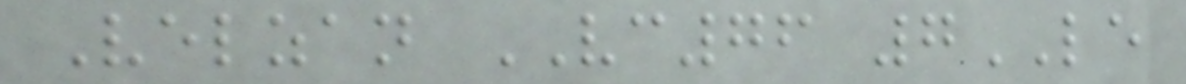Velzan VC76 7LE
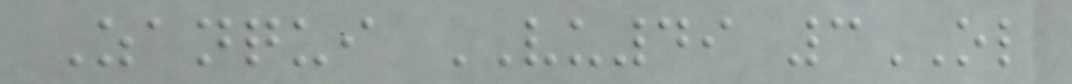Zanqui VU49 3OL
